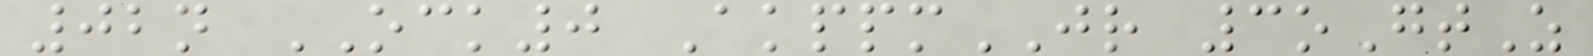02n OCK0 AkppmJR 3oGtZ
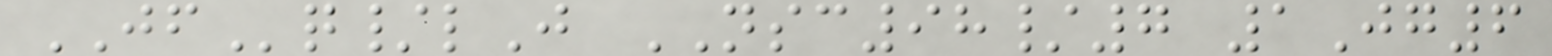JFq/lJ NSC98/7 1Jg6
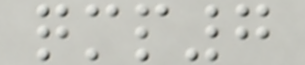qmp7
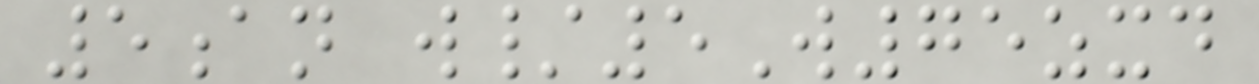5an w/5W75zxd
